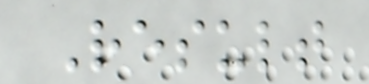Result
